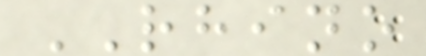RHINO
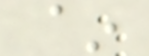~
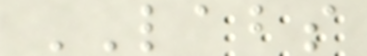LABS
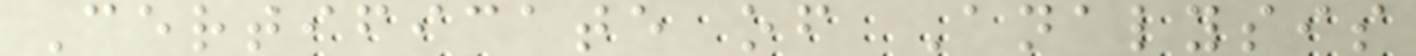Certificate of Analysis
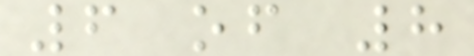6 of 8
